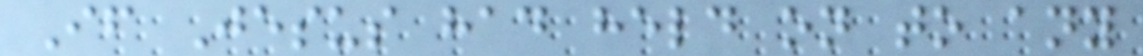If Jesus had held on to any
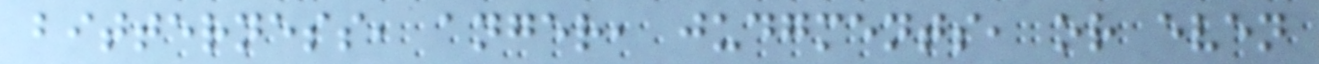bitterness, anger, judgments, or even
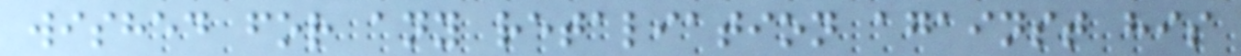wished for any retaliation against his
